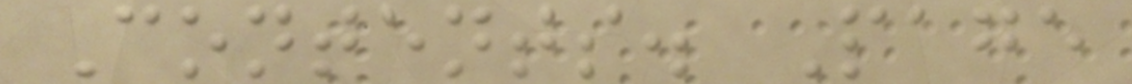Contents. Page
